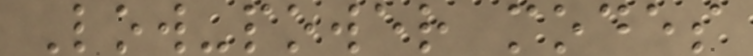Low-power modes
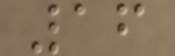16
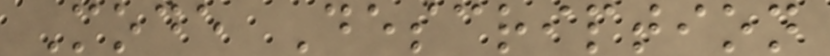Mode Description
